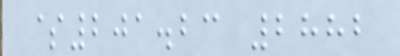$201.23 2882
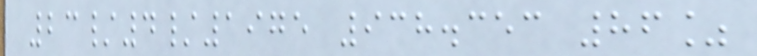23/4/1975 938.353 86%
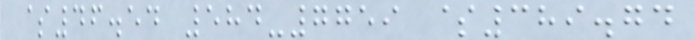$46.54 584-7759 $389.74
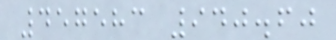457583 940.60
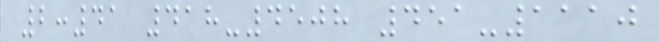2:41 418-4508 451-1110
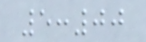5:00
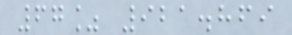67% 921.869
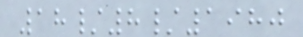18/8/1980
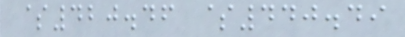$420.46 $440.49
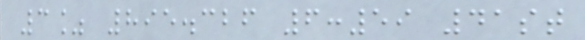3% 895.326 6:59 41st
